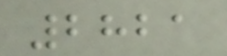2821
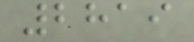2819
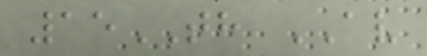15TH AV
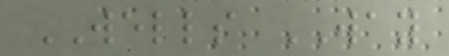WELLS WAY
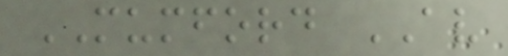MUMFORD AV
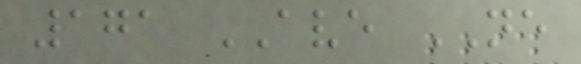171 AVE NE
